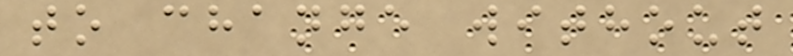to change without
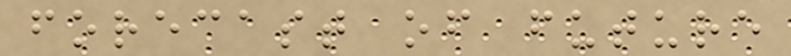forecast of future
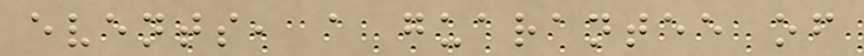events, a guarantee of
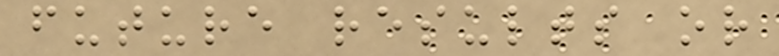future results or
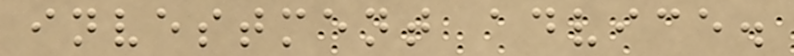investment advice.
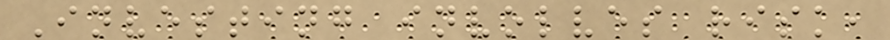Investing involves risk,
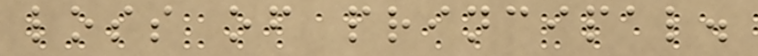loss of principal.
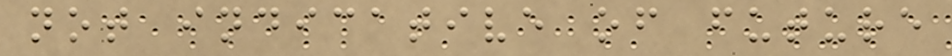not indicative of future
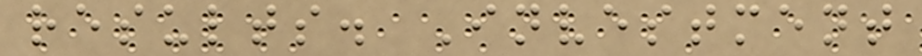results. Investment
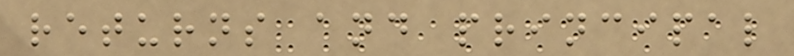returns and principal
